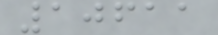10611
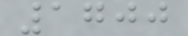1700
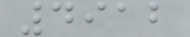4912
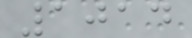1014
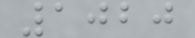1020
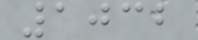1032
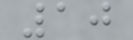10
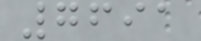7691
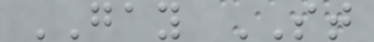GAY ST
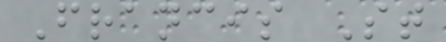Francis St
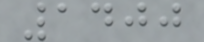1400
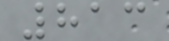813
